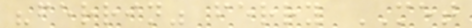"ferrin" ferry MET
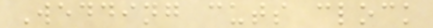Wedding cuts clock
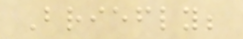Briefly;
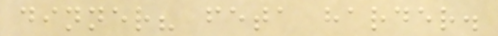dinner? feta harder.
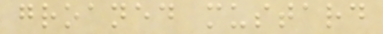groaned mustard
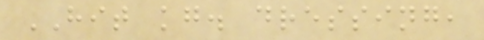HIT kg. dressing,
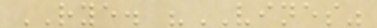RYE. "VINES"
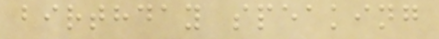birthday speaking
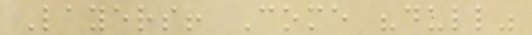Layers! Come "dull"
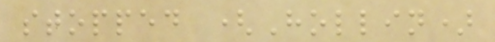stopped (Hollin)
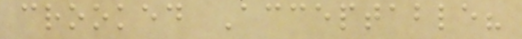crooked Acceptable?
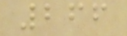266
